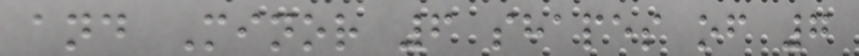and Minor 6 shapes of 7
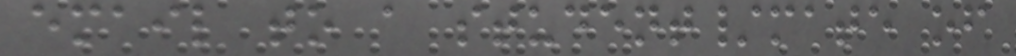email to a student/mate of
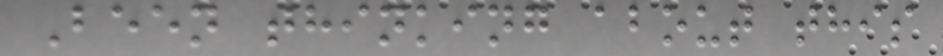Been thinking about this
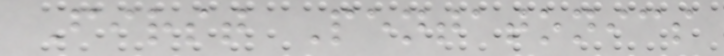First Pentatonics
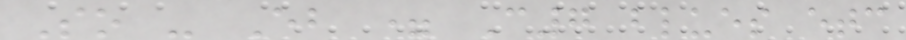So - Eb = C7 blues etc
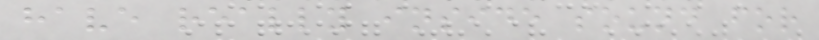have really inside sound for
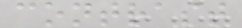contrast
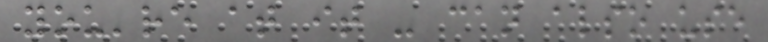you're at it - can also use
